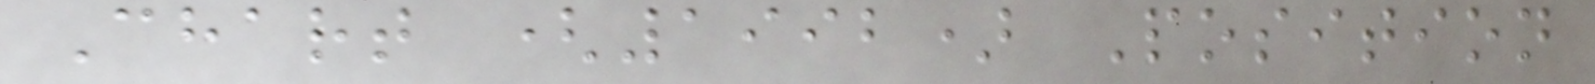Chart (1992) Position
